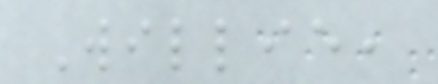Willie,
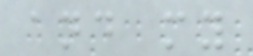and my
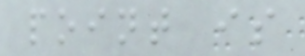point is
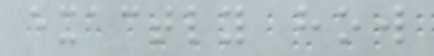exactly how
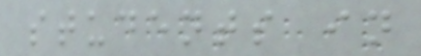students in
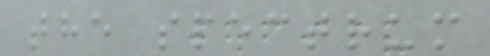the spectrum
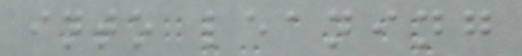into leaning
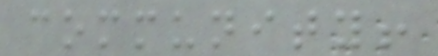community!
